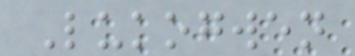Lukogwen
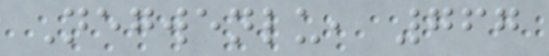Negwenlu, 767
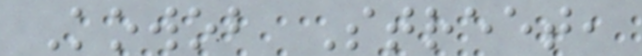Kowob Street,
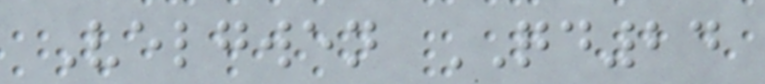Velgwen QD24
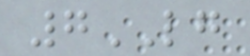7LG
